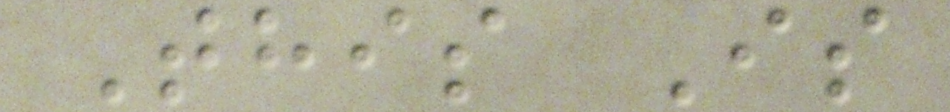This Is
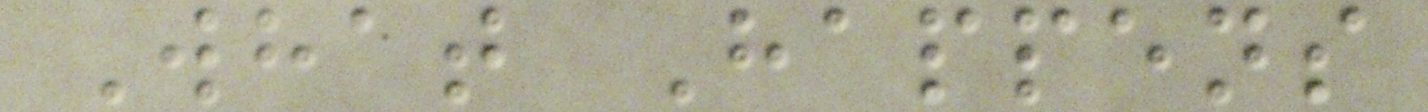What Happens
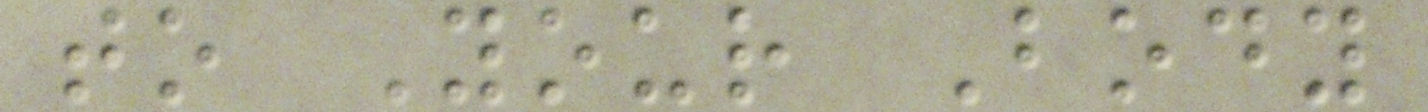to Your Body
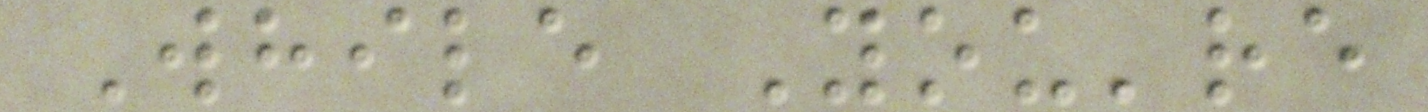While You're
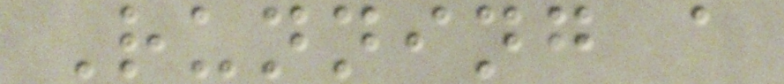Running a
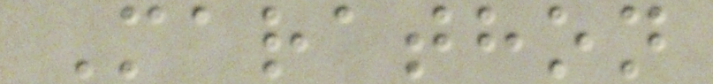Marathon
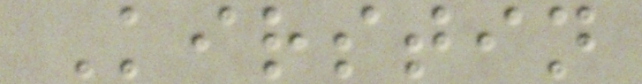Kirstin
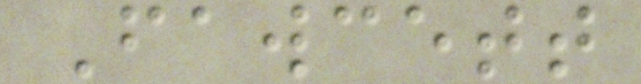Fawcett
